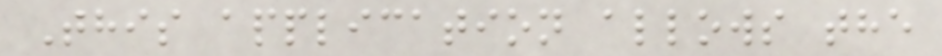This application allows the
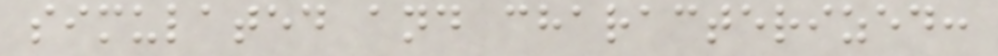simulated and characterized:
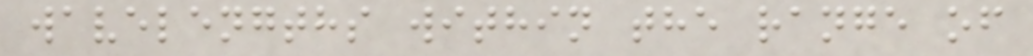wavelengths within the range of
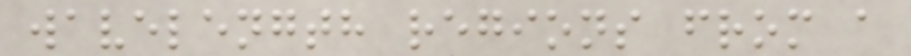wavelength regions from a
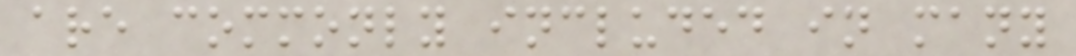are commonly included in many
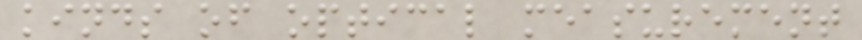kinds of optical measurement
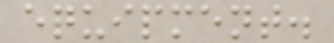equipment.
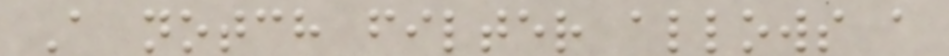A notch filter allows a
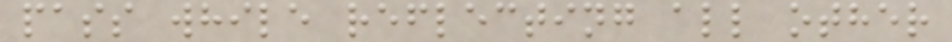pass while reflecting all other
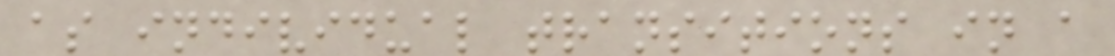as individual transitions in a
